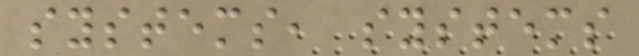systems, systems
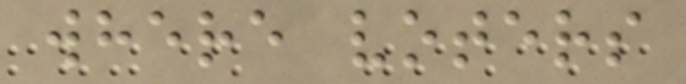where voters
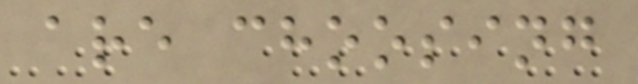are choosing
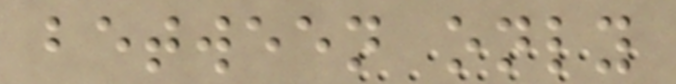between only
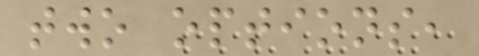two options,
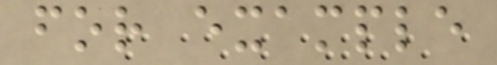for example
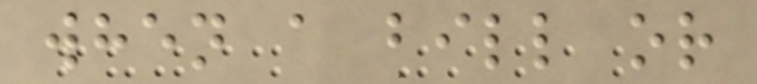when a bill or
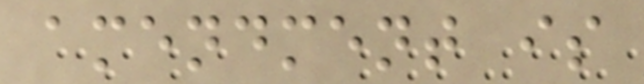amendment is
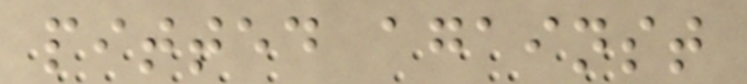pitted against
